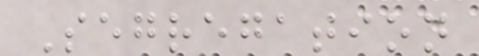Segregation
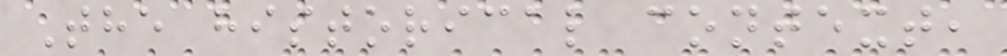The historical context,
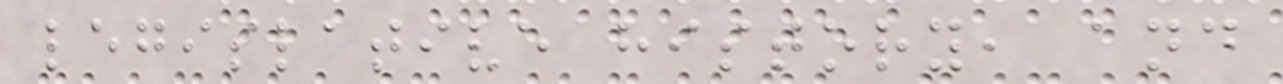legislative history, and
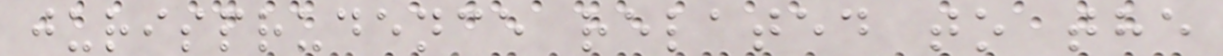jurisprudence related to the
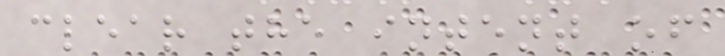clear the intent of
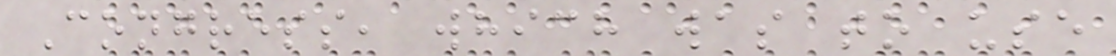Congress, which was to use
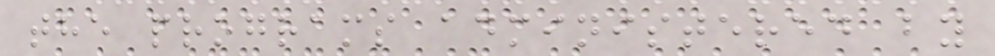the programs administered by
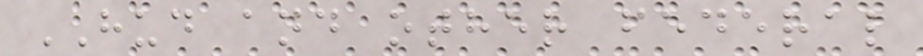HUD and other federal
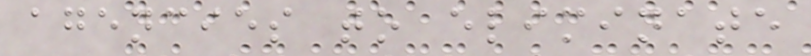agencies to eliminate
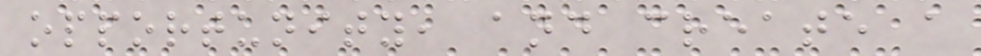opportunity, and create a
